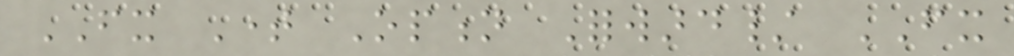FX Time Option Forward/ FX
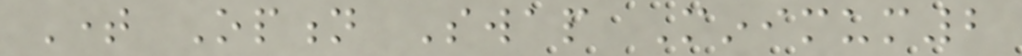Time Option Swap Minimum2
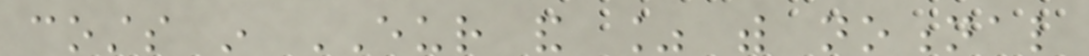costs in EUR and % with notional
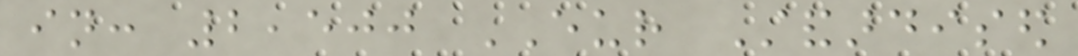in: 2,500 EUR Standardised
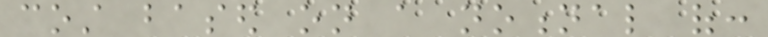cost based on a notional of:
